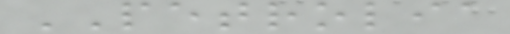PETROLIA
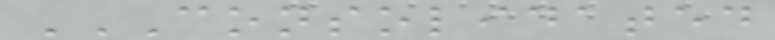CONSOLIDATED
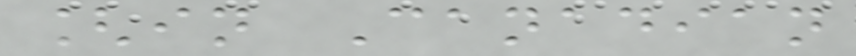[in Canadian
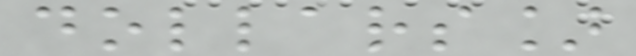dollars]
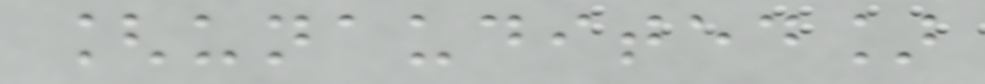[unaudited]
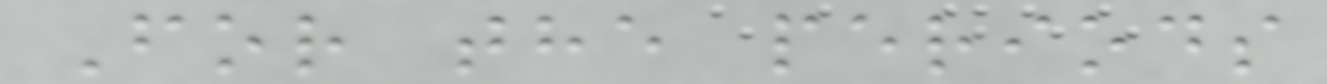For the periods
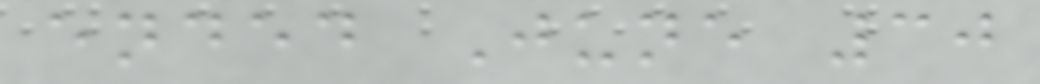ended June 30
